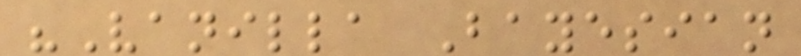"Vanilla Bayesian
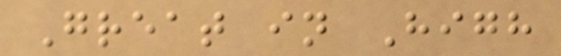Great in High
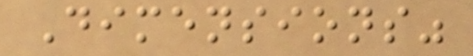Dimensions"
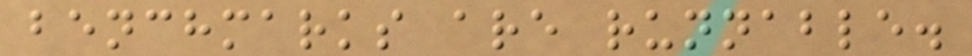benchmarks are runnable.
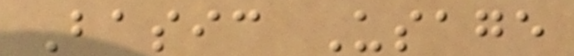Basic Usage
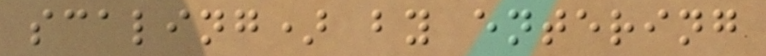scaling) by entering
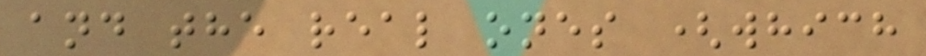and the real ones (which
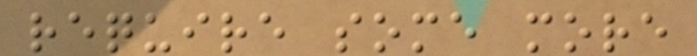require some more
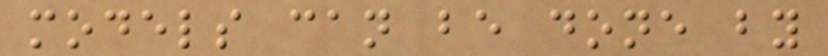models can be done by
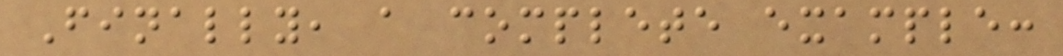Finally, a complete example:
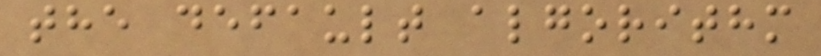the default algorithm
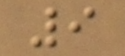9
